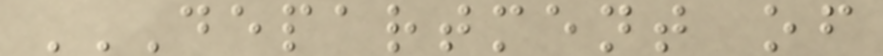DEPARTMENT OF
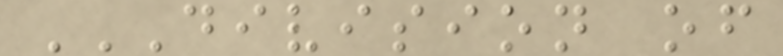DIVISION OF
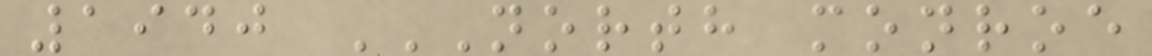1940 NORTH MONROE
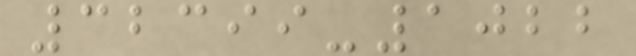32399-1022
